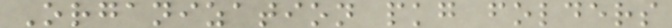Organization pkg folders
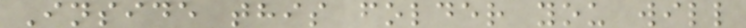Inside this folder you will
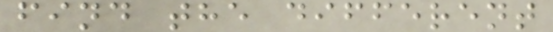find the different
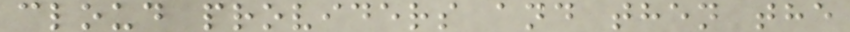cloud providers and then the
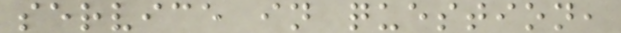service in question,
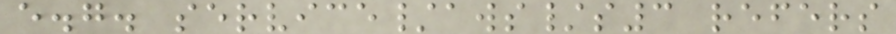e.g. service/aws/s3 refers
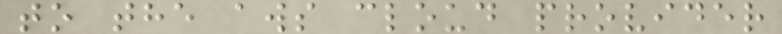to the aws cloud provider
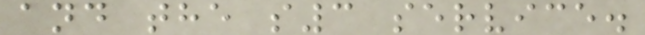and the s3 service.
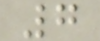7
